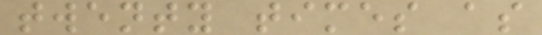twenty times as
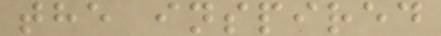the inspired
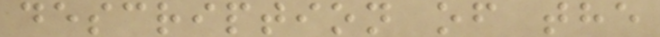description of the
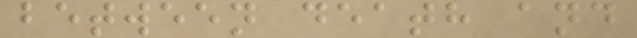between death and
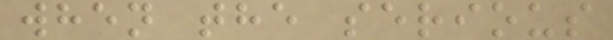when the serious
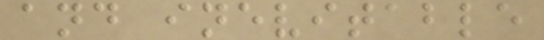and inevitable
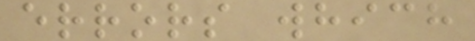errors which
